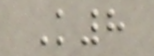K8
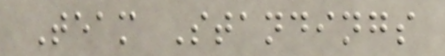Team Standings
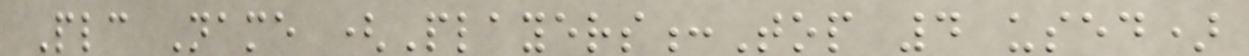Plc Name (Players:Top 4 used)
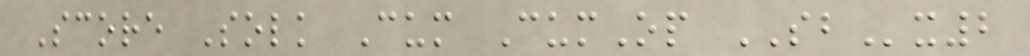Score Solk Cum CumOp SBx2
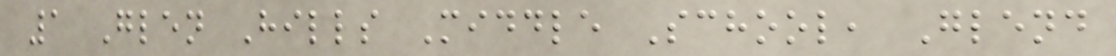1 Glen Hills Middle School, Glend
